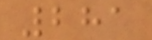281
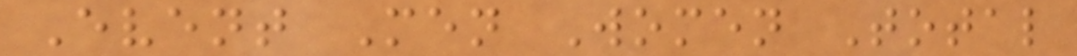Event Men Women Total
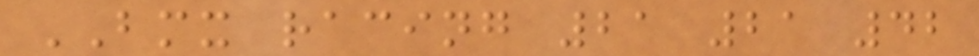BMX racing 21 21 42
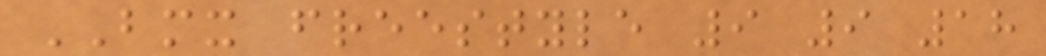BMX freestyle 9 9 18
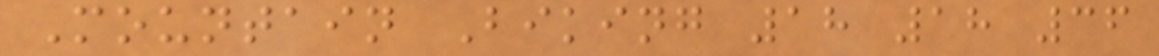Mountain Biking 18 18 36
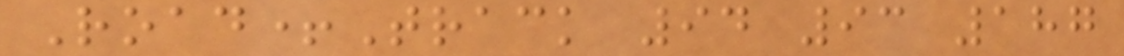Road+Track 94 93 187
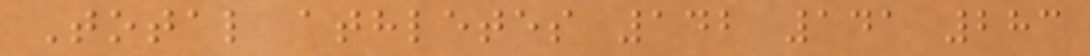Total athletes 142 141 283
